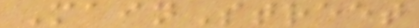MainStreet
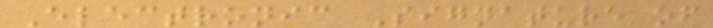Electronic Signature of
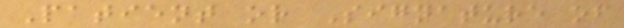Patient or Signature of
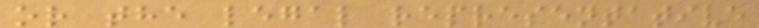or the legal representative
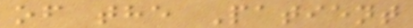of the Patient
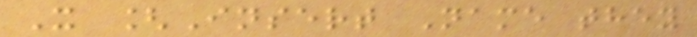X [Insert Name they
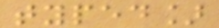typed]
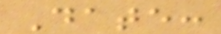Date:
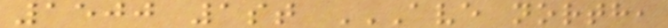1500 1st AVE NORTH,
